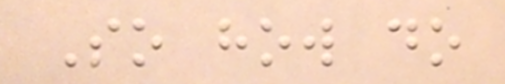So how do
